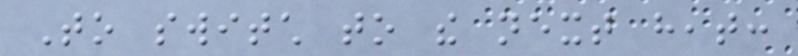To switch to the next heat:
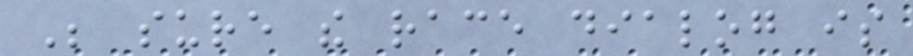Be sure the race dialog is
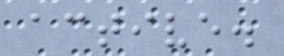active.
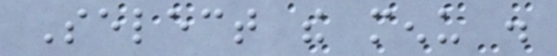Select the menu .
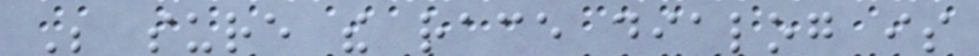Be sure the race dialog is
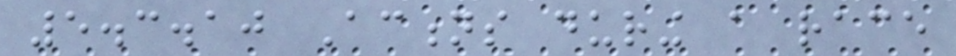5.3.10 Actions during a race
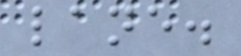lane.
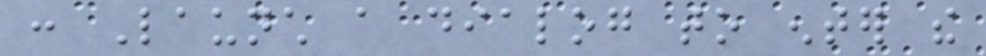: Launch a dialog to enter the
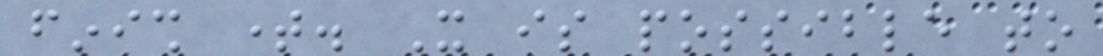finish time. It is possible to
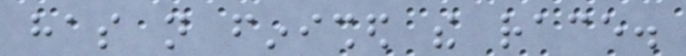has not finished the race.
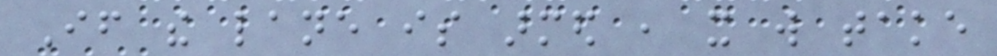If the lane is armed , it will take
